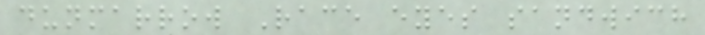dunmarrow Race eyes sandwich
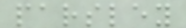parsley
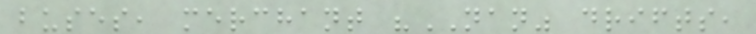buses, merchant "NAN" drifts,
